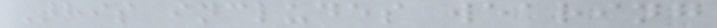This includes wearing
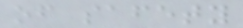of safety
